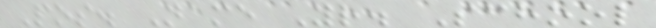Pos. Name Yr. School
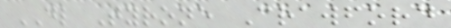DL Tyrone Crawford
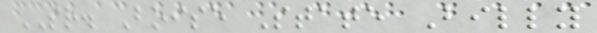SR. Boise State Billy
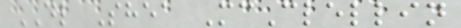DL Shea McClellin
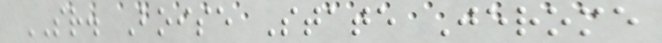SR. Boise State Jerome
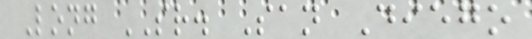Long SR. San Diego
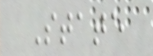State
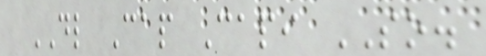DL Cap Capi SO.
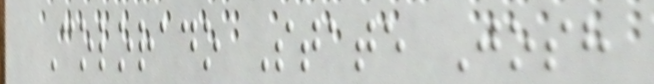Colorado State Josh
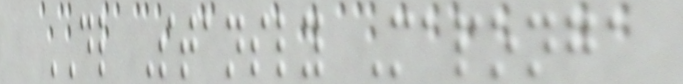DL Stansly Maponga
